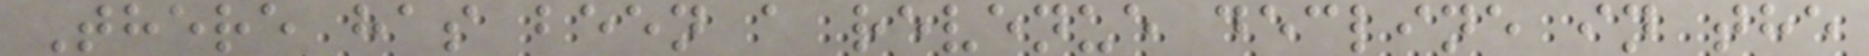There has been a revenue decline in the
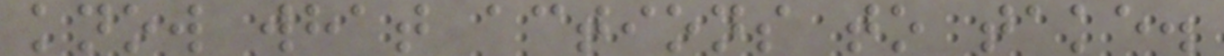know what actions to take.
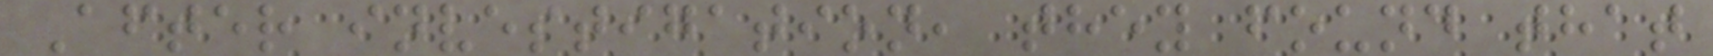After investigation, they found that
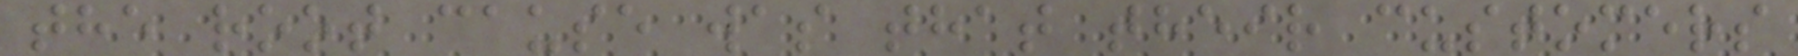the root cause was that their customers
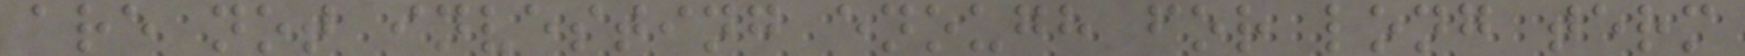are not investing enough for long term
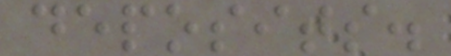deposits.
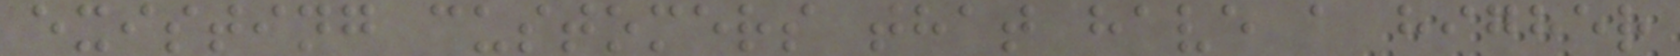existing customers that have a higher
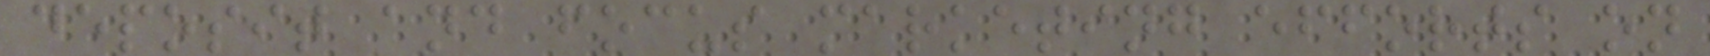deposit and focus marketing efforts on
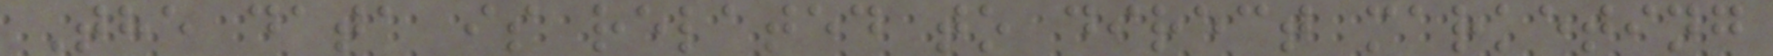The data is related to direct marketing
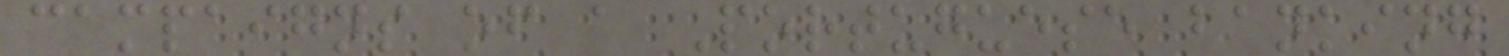campaigns of a Portuguese banking
